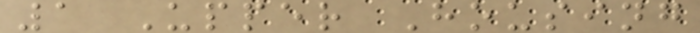1 Upper Housing
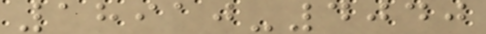18910-4040
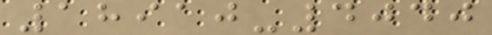18910-4040
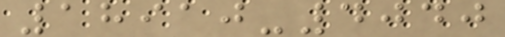18910-4040
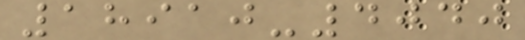18910-4040
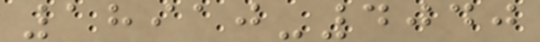18910-4040
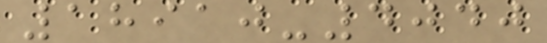18910-4040
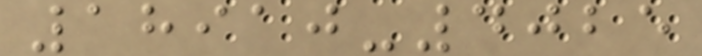18910-4025
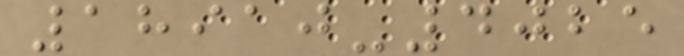18910-4025
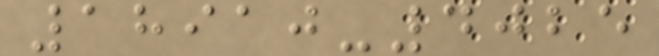18910-4025
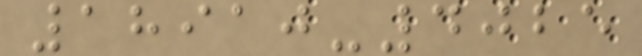18910-4025
